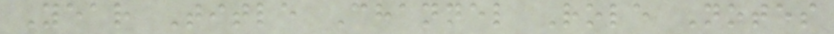Year Title Channel Role Notes
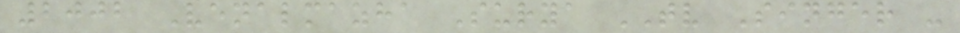2002 Venalmazha Surya TV Singer -
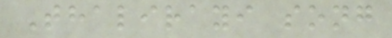Thalirayi song
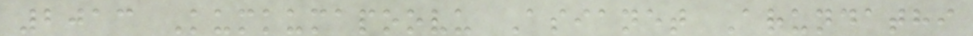2013 Kumkumapoovu Asianet Arundathi
